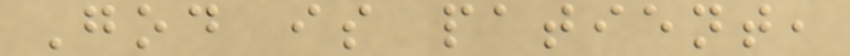God is patient,
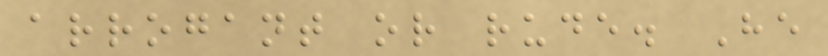arrogant or rude. He
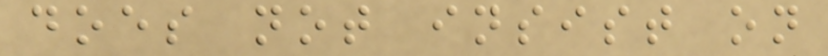does not insist on
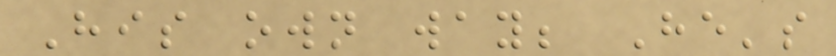His own way; He's
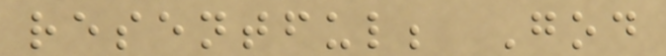resentful; God
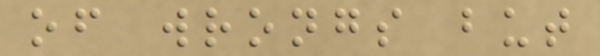of wrongs but
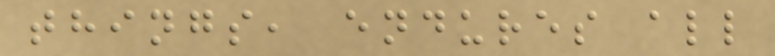things, endures all
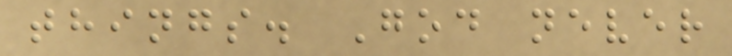things. God never
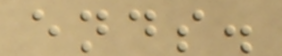ends.
